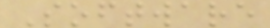Software
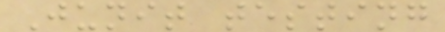Junit testing
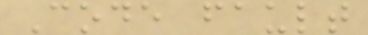Code fault
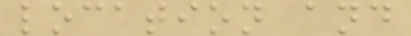location and
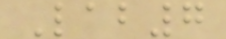Lab7
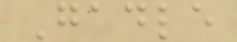Gadle
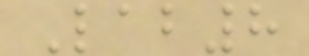Lab8
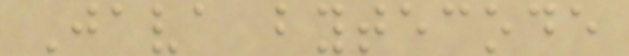Java bytecode
